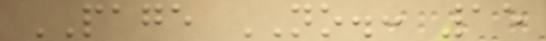PAGE NO.: 15
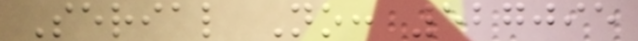Serial No: 527095
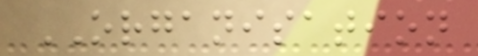ORGANISATION
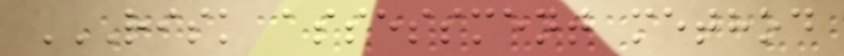RISK ASSESSMENT METHOD
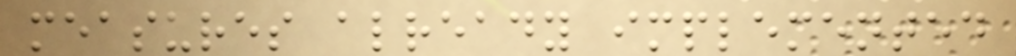measures already implemented
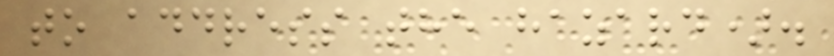to address the hazard).
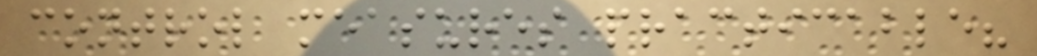control measures practicable?
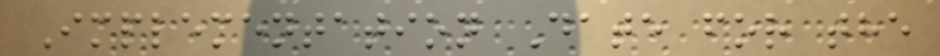Implementation Date for the
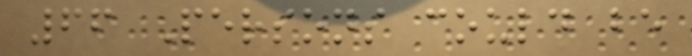66 Persons could be
